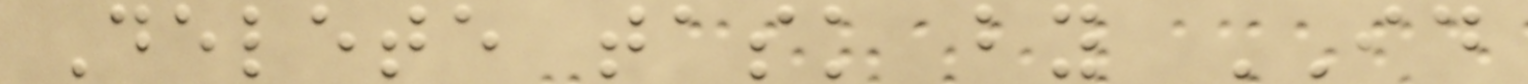Delete task by ID
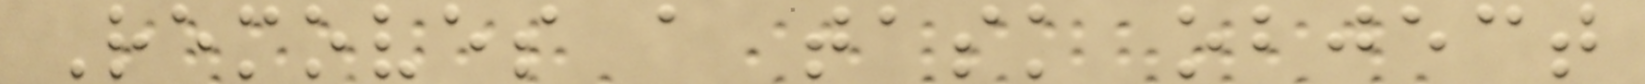Removes a task object
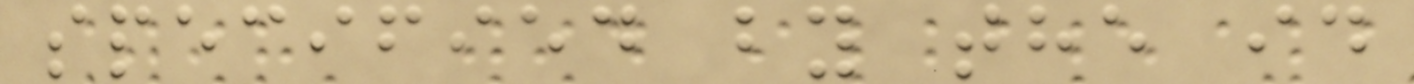specified by the id
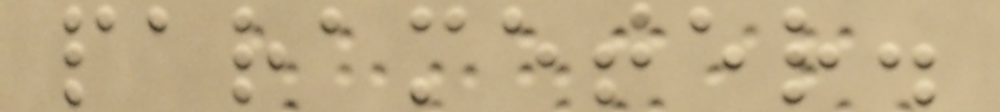parameter.
